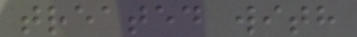treated with
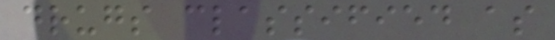drugs classified as
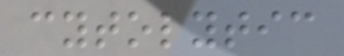cytolytic
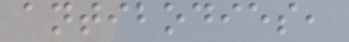antibodies,
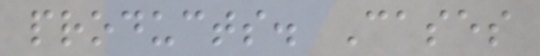products. Cases
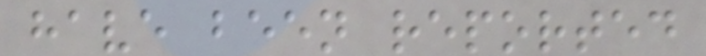have been reported
